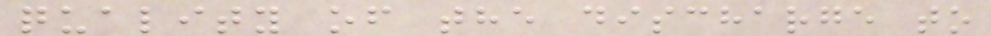quality of the discharge to
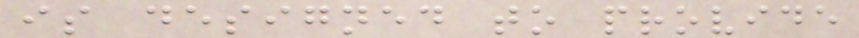is designed to provide
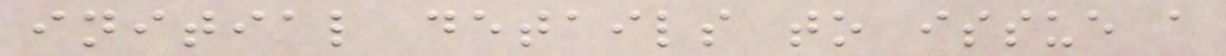initial details to issue a
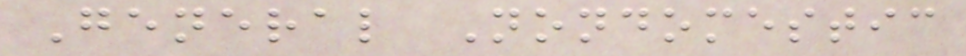General Nondomestic
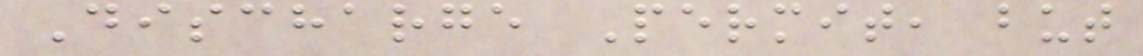Discharge Permit, but
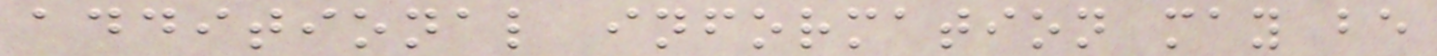additional information may be
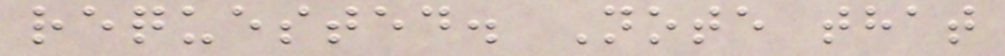requested. Note that
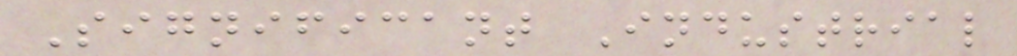Significant Industrial
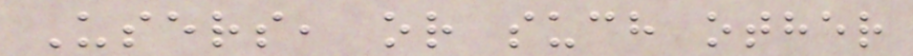Users, or such other
